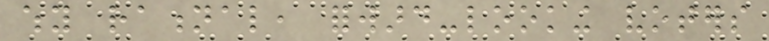why rational, forward-looking voters
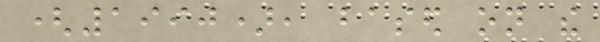(1990), based on the
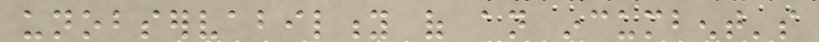unobservability of an incumbent's
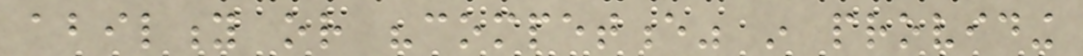ability or "competence" in providing
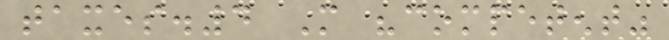taxes.4 More "competent"
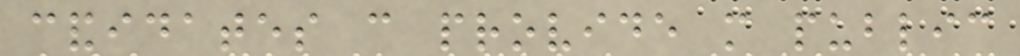candidates can provide more public
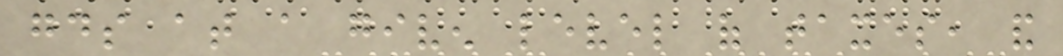goods at a given level of taxes, and
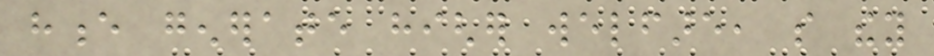hence generate higher welfare, so they
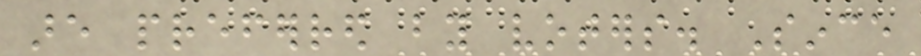are preferred by voters. Since
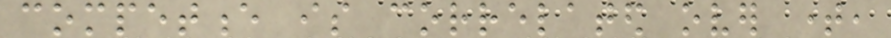competence is correlated over time,
